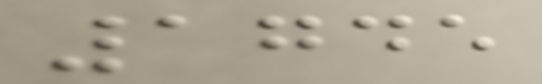1745
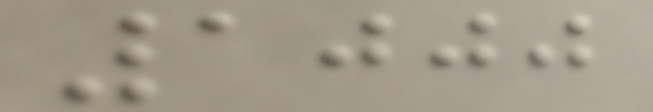1000
